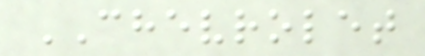CHEVROLET
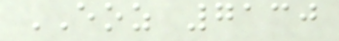EOZ 7130
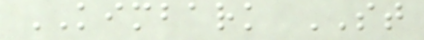KIMBARK ST
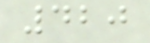420
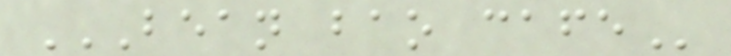BEAN BAO CAFE
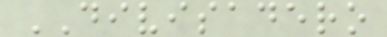DIVISADERO
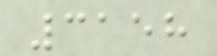3158
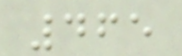465
